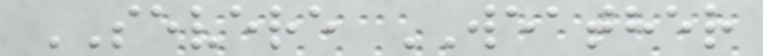SEVERE WEATHER
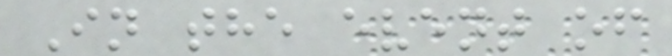In the event of
